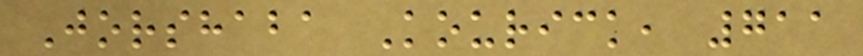Jorshaba Kourick, 711
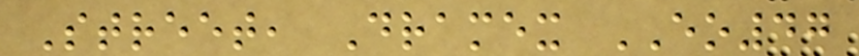Street, Dramex EO47
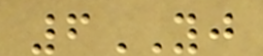6YJ
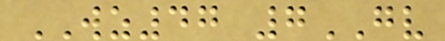WZ47 7GV
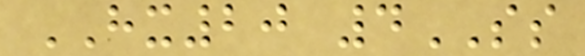HX20 4SS
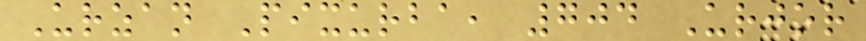Urzan Pixurba, 704 Urjor
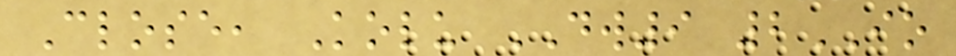Close, Kolu DW9 2IO
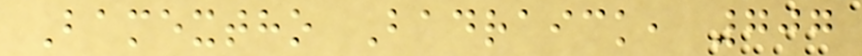Bamextho Badraick, 707
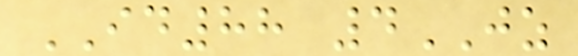ID88 4JZ
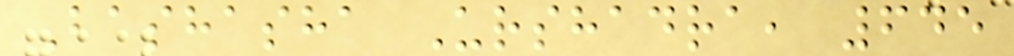Bashasha Urshadra, 645
